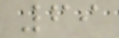69
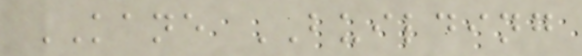KANE BUILDING
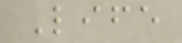Life
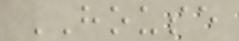HOUSE
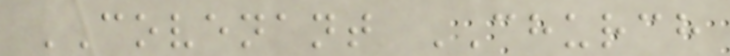COVENANT CHURCH
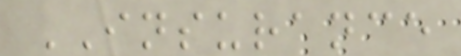INSURANCE
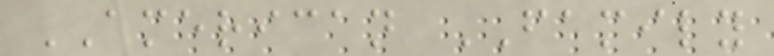AMERICAN FAMILY
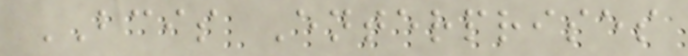BCIS Enterprises
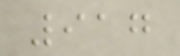917
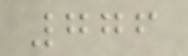776
